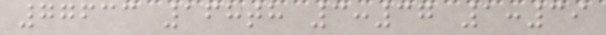77633 168th 3:37 1:39
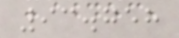93.758
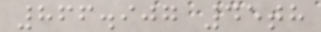866.907 45th
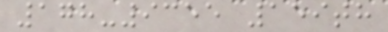178-9355 159th
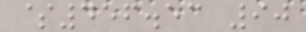$456.53 90
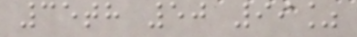35th 50 99%
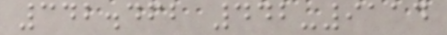342.462 442-9114
